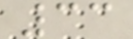33
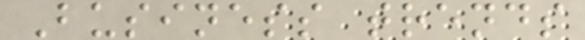Business trends
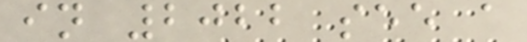in 2022 see a
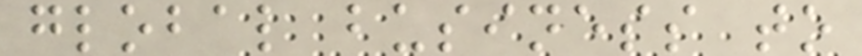global business to
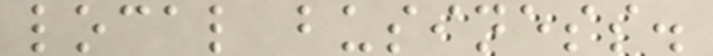local business.
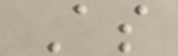As
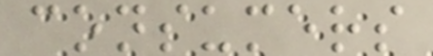consumers
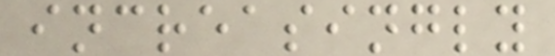increasingly
